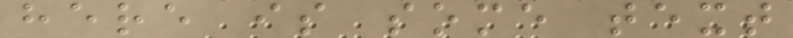here is some text
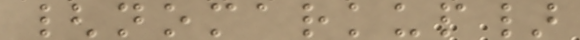{nomarkup}
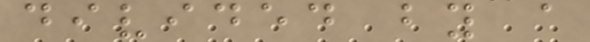divided by a
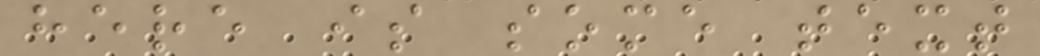here is some text
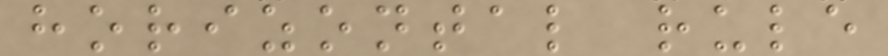horizontal rule
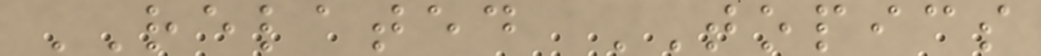RELATED TOPICS
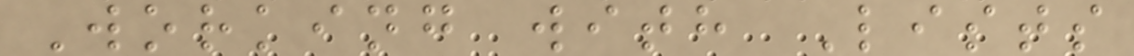Working with Lists
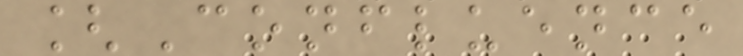[Confluence
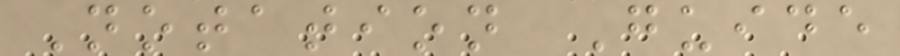Notation Guide
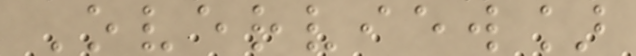Overview]
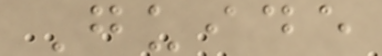Guide
